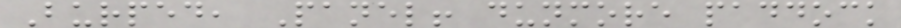Burped, Panel! dunmore paddock
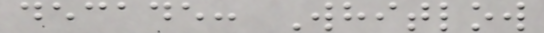decade: Whitlow
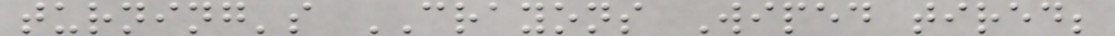turning's CRAYONS Wiped tired;
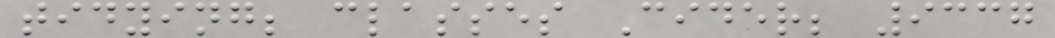tidying; classes Cider; 9337
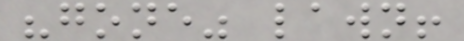"gone" lawn!
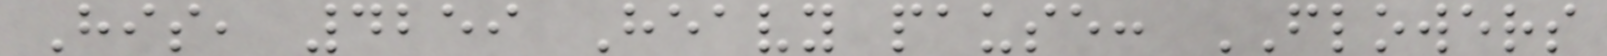His, 4259 Heavy pause: FLOWERS
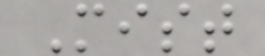Mist
